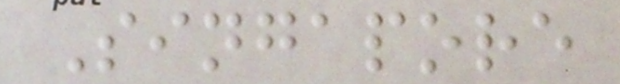Singapore
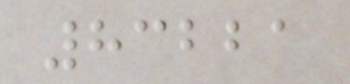83221
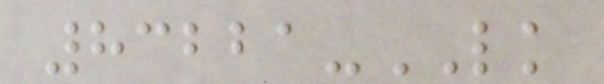83221-LK
